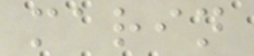marin
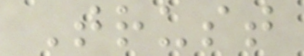Trust
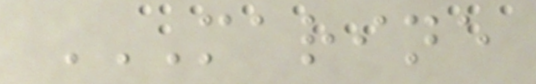MARINE
